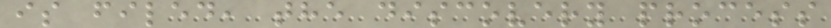is filed, the discovery process
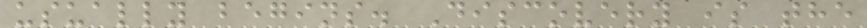usually begins. Discovery is the
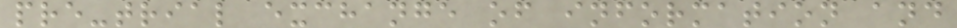pre-trial exchange of information and
